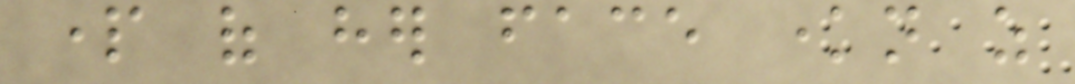part of her face known as
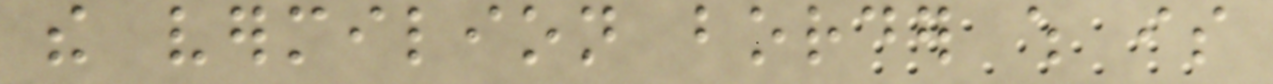the vermilion border which is
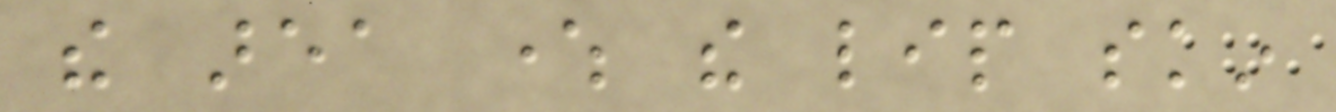the area where the lip skin
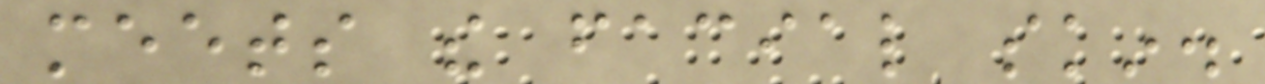meets the facial skin.
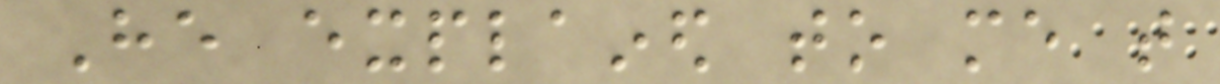He explained to me that
